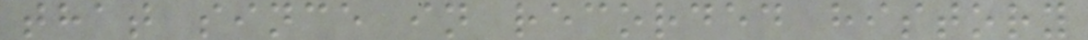that since in recorded history
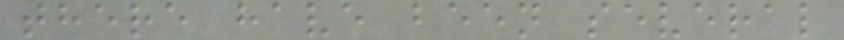there have been several
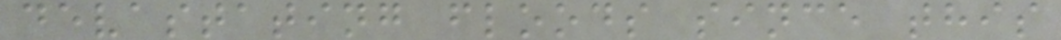devastating floods since this
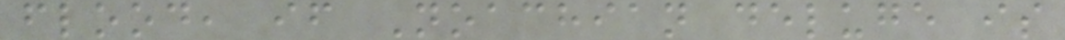flood, if Noachian deluge is
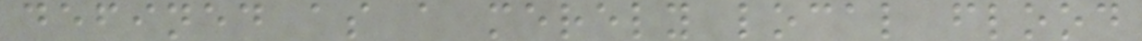defined as a merely local flood
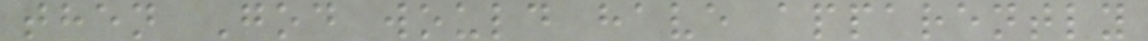then God would have apparently
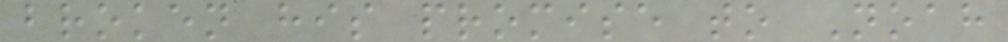broken his promise to Noah
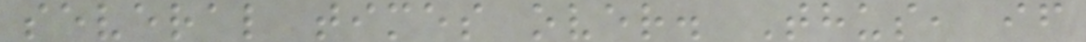several times over. Thus, if
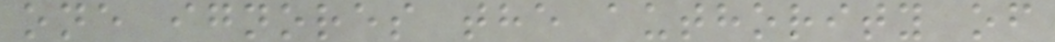one ignores the authority of
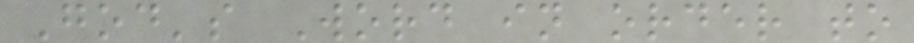God's Word in order to
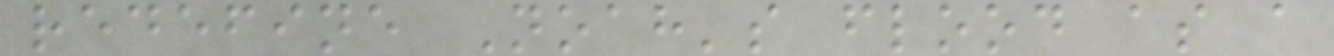redefine Noah's flood as a
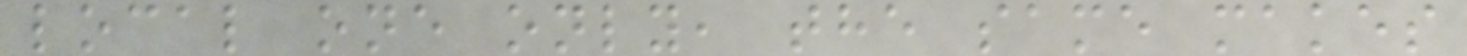local one only, the same makes
